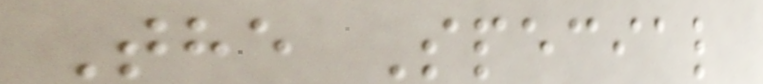The Special
